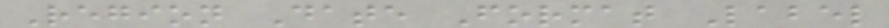Region Date Format Label
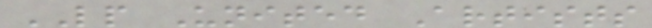LP United Artists
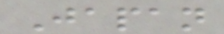Japan
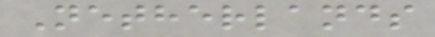Netherlands
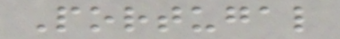Portugal
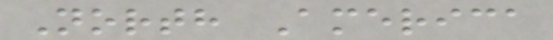North America
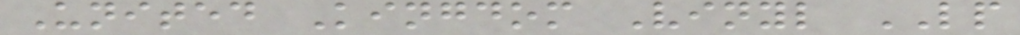United Kingdom Vinyl LP
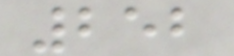252
